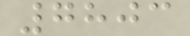7803
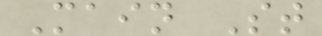Main St
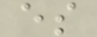es
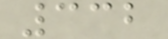332
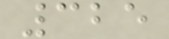325
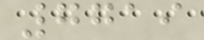7719
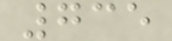735
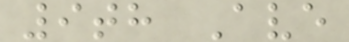9th Ave
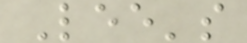Lee's
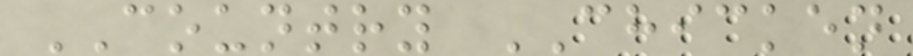COUNTRY CHICKEN
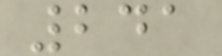241
